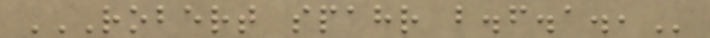ROBERT SPAHR B.F.A.,
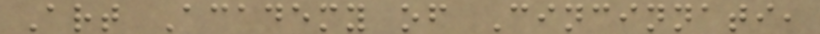Art Academy of Cincinnati,
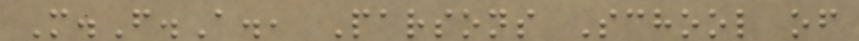M.F.A., Parsons School of
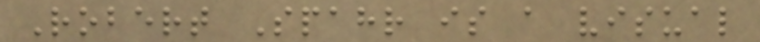Robert Spahr is a visual
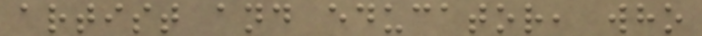artist and educator, who
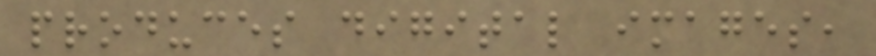produces digital images,
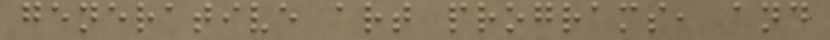generative art programs, and
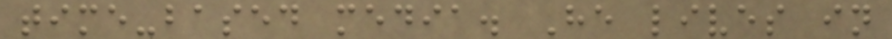time-based media. He lives in
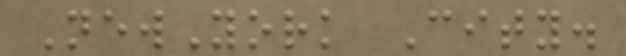NewYork City.
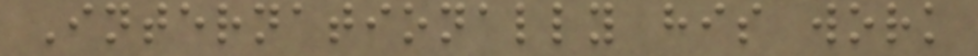Internationally his work
